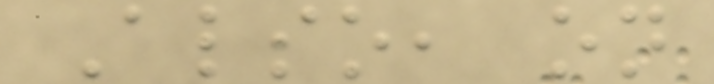Also, on
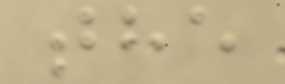the
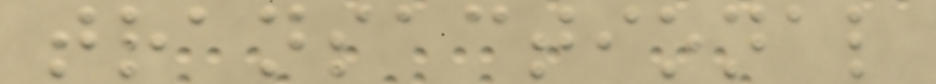transactional
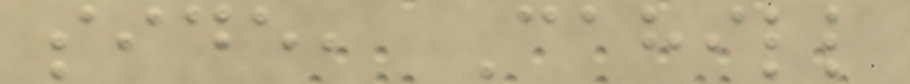side, Cahill
